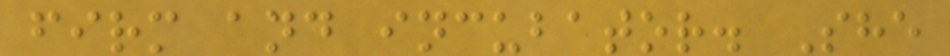firm and incubator. She
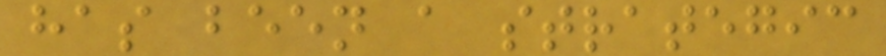has been a strategic
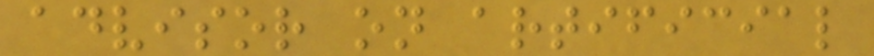advisor on artificial
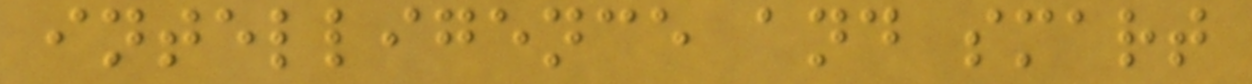intelligence and smart
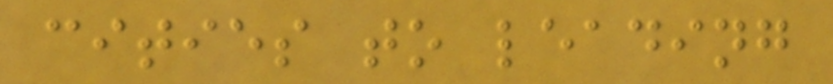cities to leading
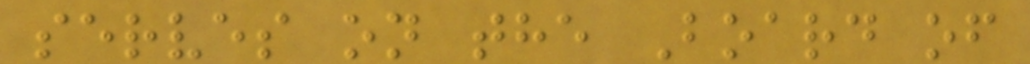serves on the Board of
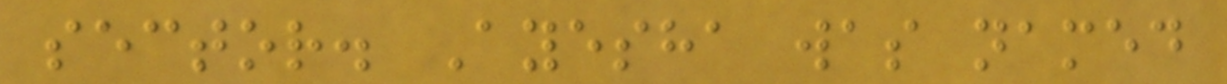sector. Ayesha was named
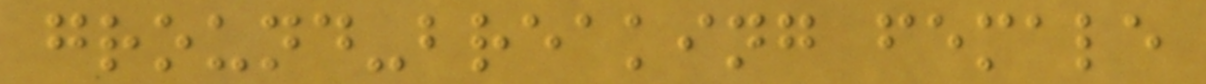ground-breaking female
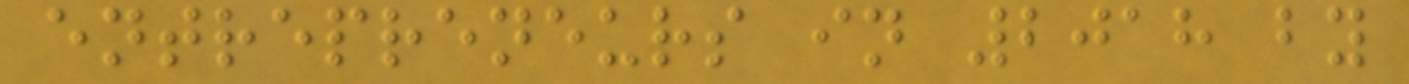entrepreneurs in 2018 by
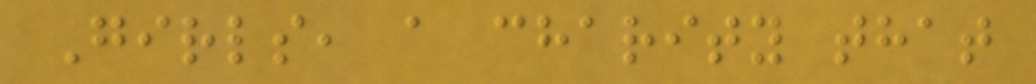Girls, a charity that
